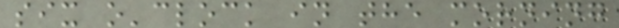six o'clock in the morning
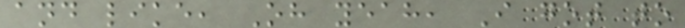and like, Oh yeah, I got to
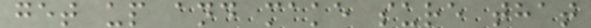get up and make sure that
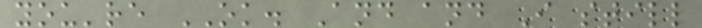you're OK. And and I still
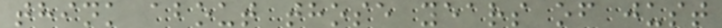think about those years of just
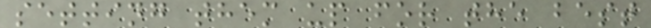setting them up for the best
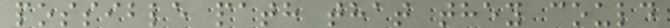possible path that they could
